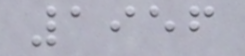1956
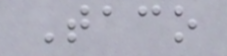Taco
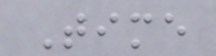Time
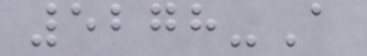5278-A
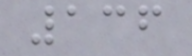136
